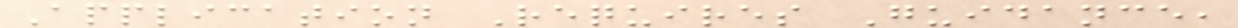Application Requires Guidance,
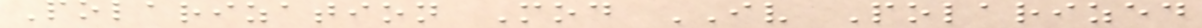Polarization Mod IV Polarized
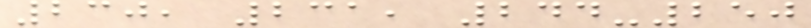230, 231, 244-250
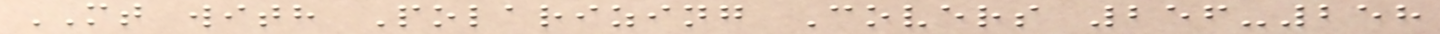MT with Polarizing Covers 256-258
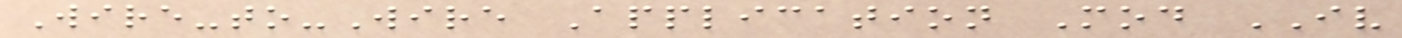Wire-to-Wire Application Mod IV
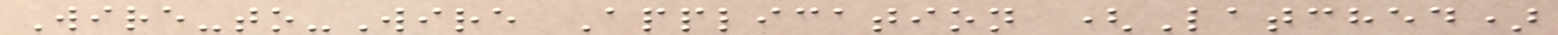Wire-to-Wire Application (Latched)
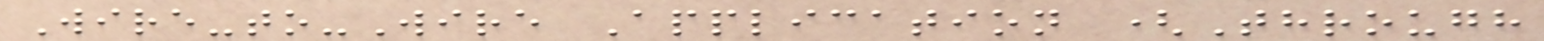Wire-to-Wire Application (Through
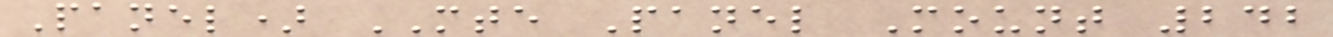Panel) MTE Panel Mount 242
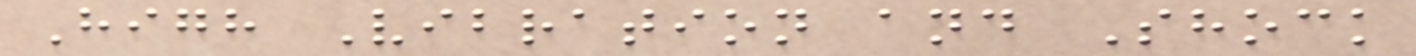High Vibration and Shock
